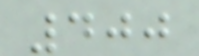400
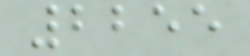2255
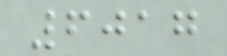6017
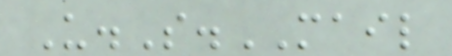U.S.MAIL
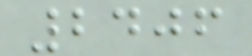2406
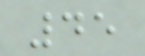45
